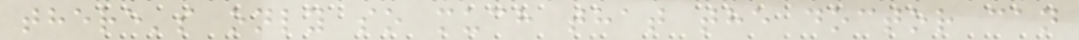there's only so much that the doctor can
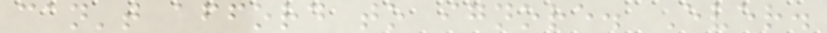can't afford to ignore. Ever.
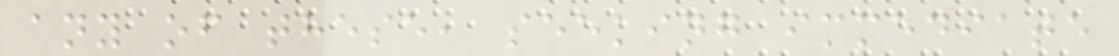any of these, seeking immediate
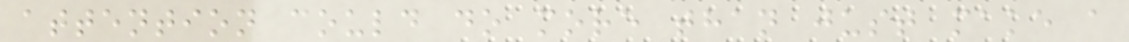attention could do more than just make a
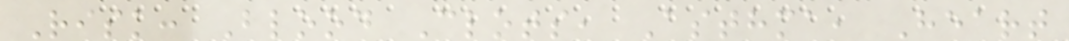Risk: Blood Clots, Asthma, Heart
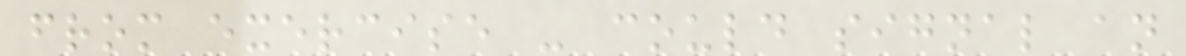from exercise - could signal an
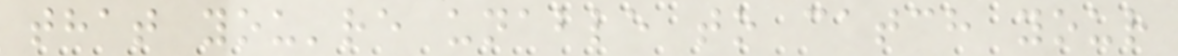that you're unable to catch your
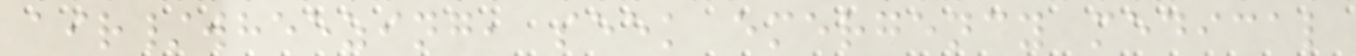air/wheezing, seek emergency medical
